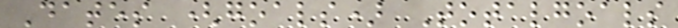Dates (goals) Totalgoals
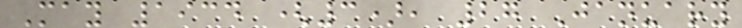May 1934 (3), 27 January
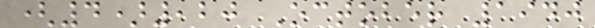(4),20 October 1940
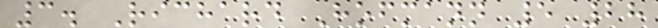3. Richard Hofmann 5 28
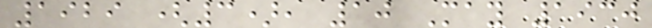1929 (3), 10 May 1930
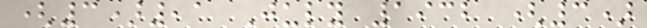(3),1 July 1932 (3)
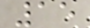15
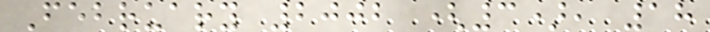February 2002 (3), 18
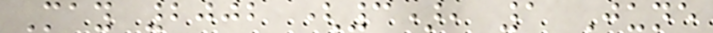May 2002 (3), 1 June
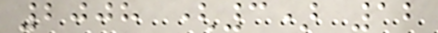2008 (3) 12
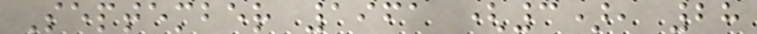September 1961 (3), 28
